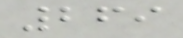269
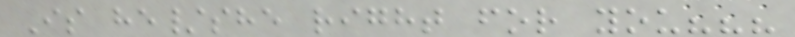Is he/she right for you???
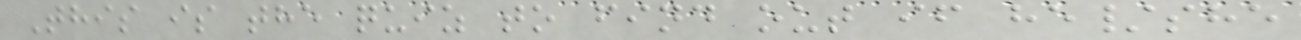This is the quiz to find out if he/she
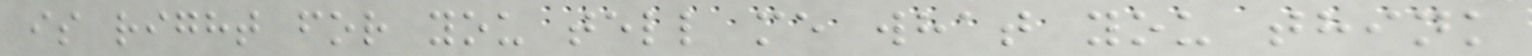is right for you tell me what you think
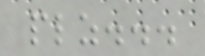plz...
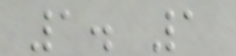1. 1
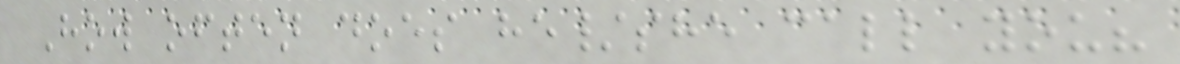How often does he/she call you?
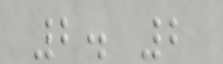2. 2
